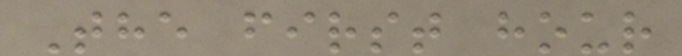The first hour
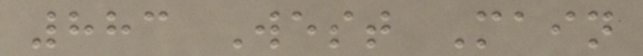883 West Main
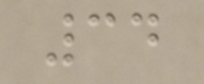34
